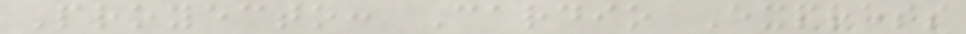Proyecto: Cardio Express
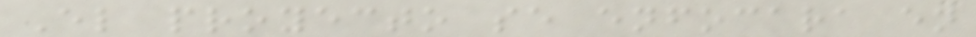El proyecto se enfocara en
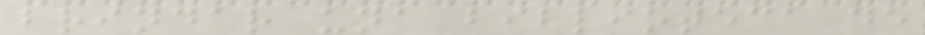brindar una biblioteca de
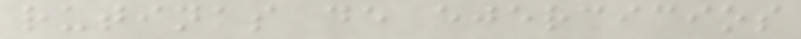rutinas de ejercicios
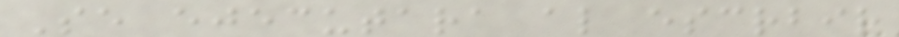Se ejecutara al escrbir
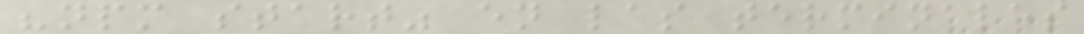"npm start" en las terminales
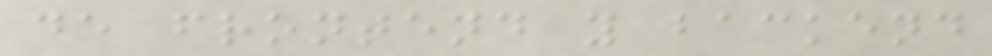de frontend y backend
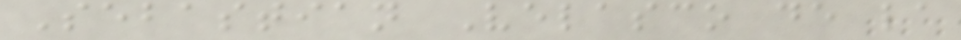Sebastian Velasco de la
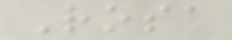Rosa
